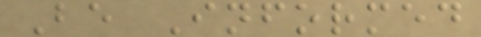Be Informed
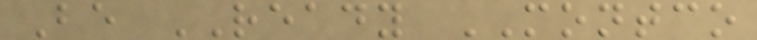Be READY MONTCO
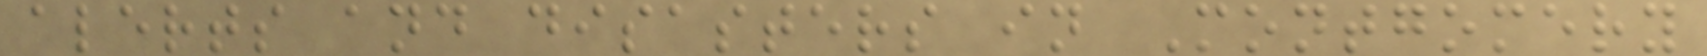alerts and disasters in Montgomery
